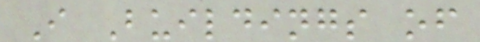I Buildings of
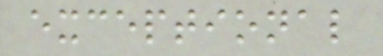exceptional
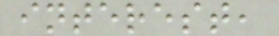interest,
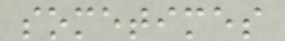sometimes
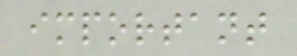important
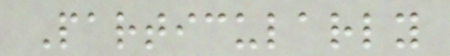Particularly
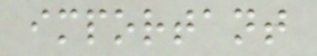important
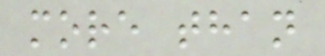more than
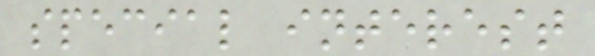special interest
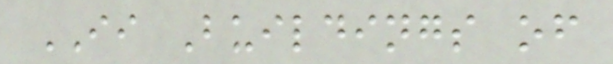II Buildings of
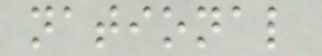national
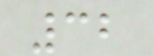32
